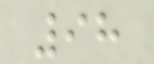98
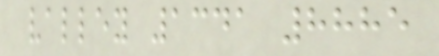valley 1341 8885
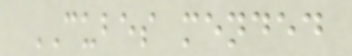CUBES mended
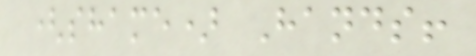(shame) Hands!
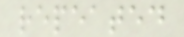repeated
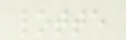lotte
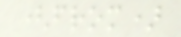(from)
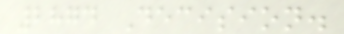2874 Decision.
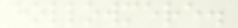hollowmere.
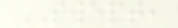SWEPT,
